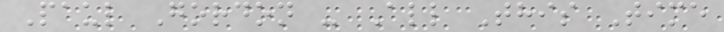Paul Gordon - All This Time
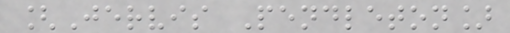[Jervis Pendleton]
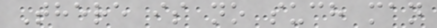There is no such man
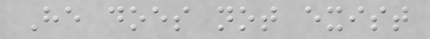He does not exist
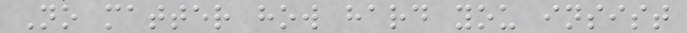No matter how hard you insist
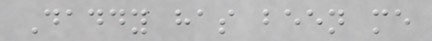Daddy has been me
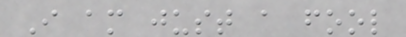I am just a fool
